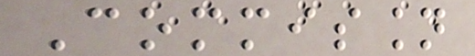Commission
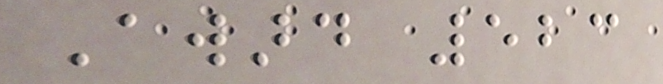Award 523
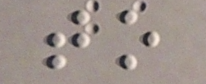to
